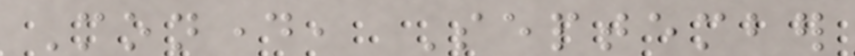Monday, September
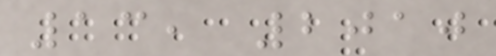13, 2010
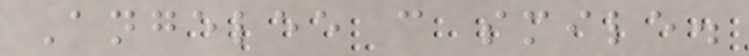Angelee can smile.
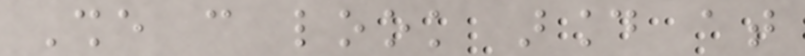She can look around at
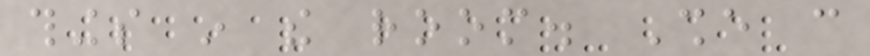things in the room. She can
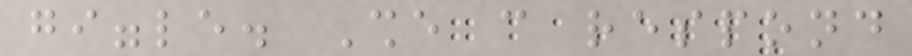giggle. She can respond
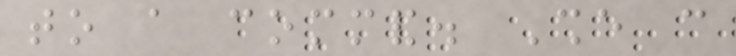to a command. She can
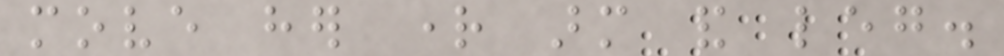move her right arm and leg.
